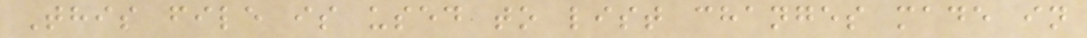This file is used to list changes made in
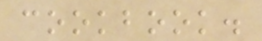cookbook.
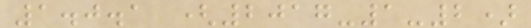1.0.1 (2017-1-2)
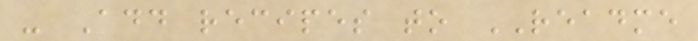- Add recipes to README
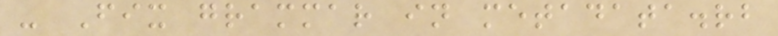- Fix grammar in metadata.rb
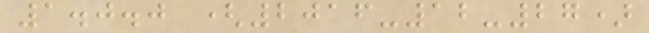1.0.0 (2016-12-27)
